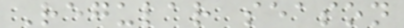Regular season
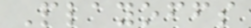Playoffs
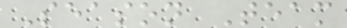Season Team
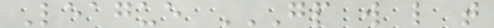League GP W L T
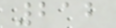212
